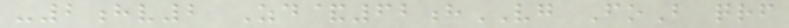-2hv2 Zd&62hVG FoB qrf
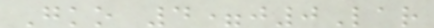Gko 4=j0Lar
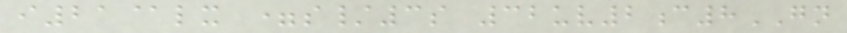i21@lx =s/3s 32uv2c8GN
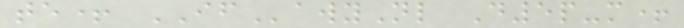te+ IFawyNl D5p-m+
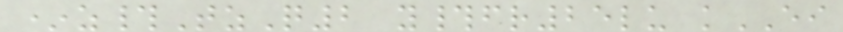*z#TzQ2 y#fr25lu kEI
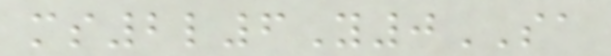ms2l6Y0SA
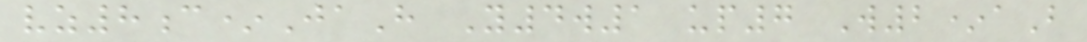vz8c*JaH Y4w1 up7 W2*aB
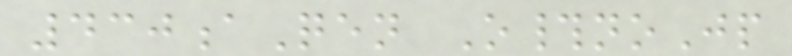430aQen O#noJp
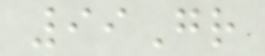99Gr
